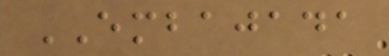EMBAJADA
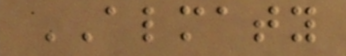ALMATY
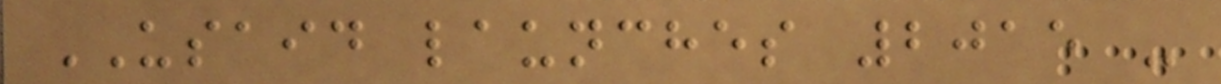USAID launches 2015 -
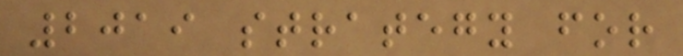2019 strategy for
